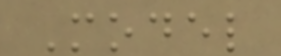Model
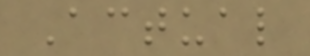Actual
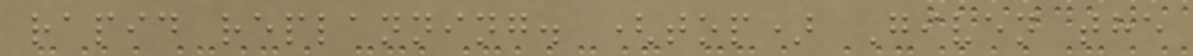rapid replanning. (top) Given the
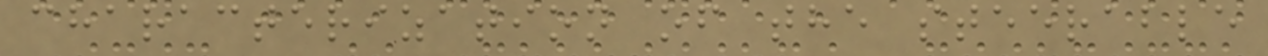characterization of the steerable
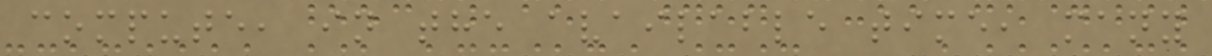compute, in the available time, many
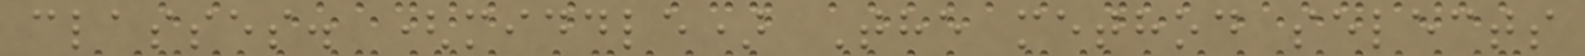classes. (middle) The method selects
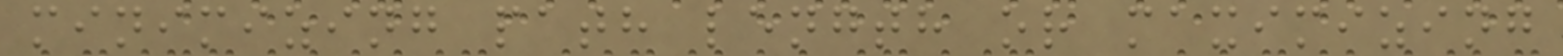minimizing path length or maximizing
